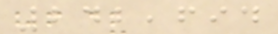242,694
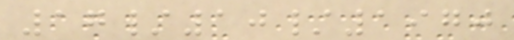17/10/1970
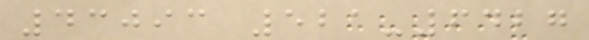43093 521-6427
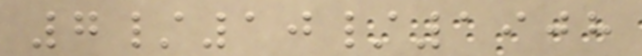7/10/1908
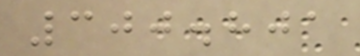300.801
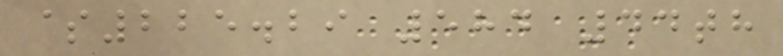$225.29 584 44th
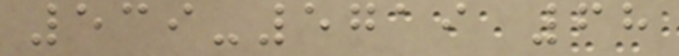539-5719 68
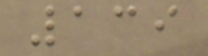139
